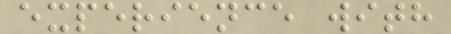experience with
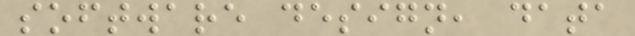software design, data
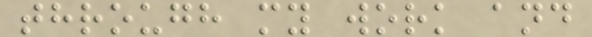through my work and
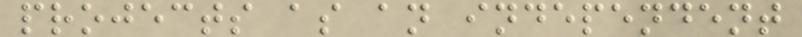projects as an independent
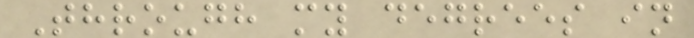Through my degrees in
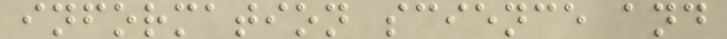information science and
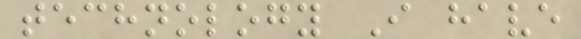technology I have
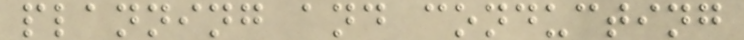planning and conducting
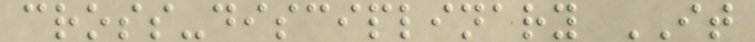cross-disciplinary IT
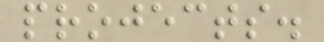projects.
